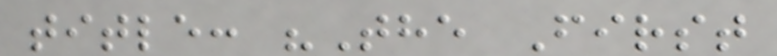title: "The First
